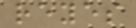reyes
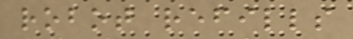robot refills
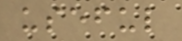useful
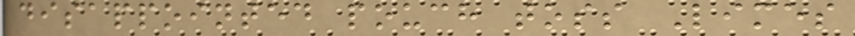disappointed pouch toss Limes
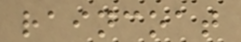raincoat
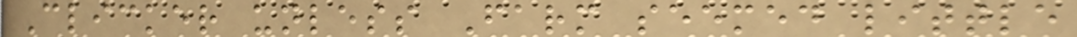Clicker unless Farm seemed little
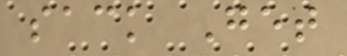sack Get
